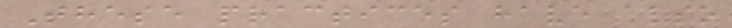These practices have also
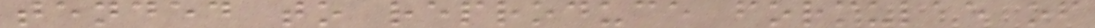tended to reproduce formulae of
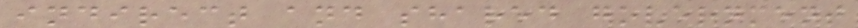indirect and shared government
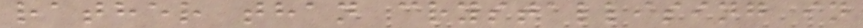rather than crystallising in
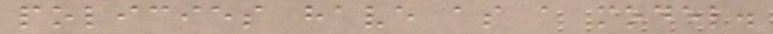policies have as a model.
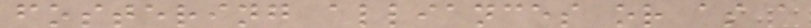fostering alliances or as a
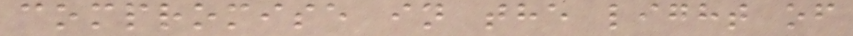compromise in the light of
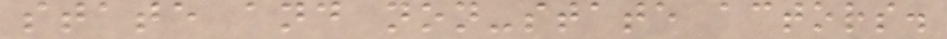state and non-state actors.
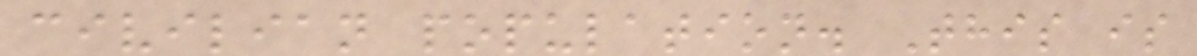civilian population. This is
